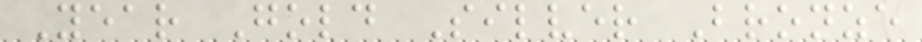Year Gold Silver Bronze
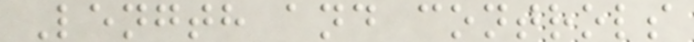Length and controls
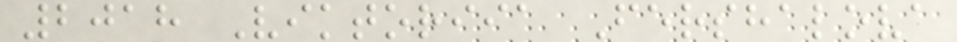2018 Viktoriia Fershalova
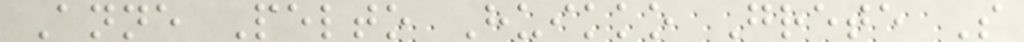Anne Pelto Huikko Grete S
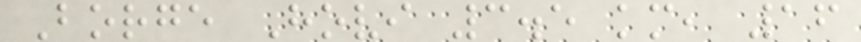Borge Hovi 3.5 km, 16
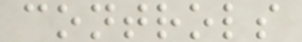controls
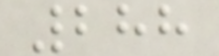288
